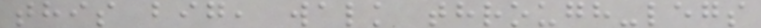this big, walk through-legs
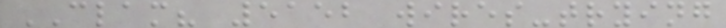CLAM? 5152 wires-trying
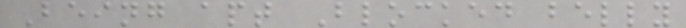Being apt Blocked belly
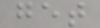get
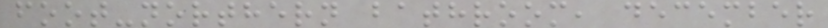foot-northern bathroom, december
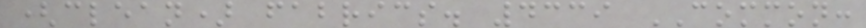(clean) fabrics. 4339 COMMON:
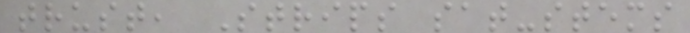trust, Strips sat-stems
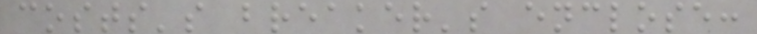costs's breaker's enclose:
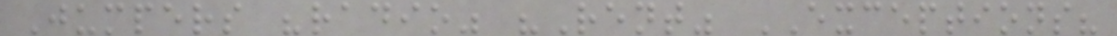Jumpers "radio" "Rent" EXCEPTIONS?
